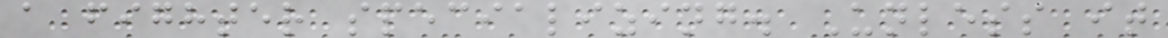a fighter specializing. Unless it
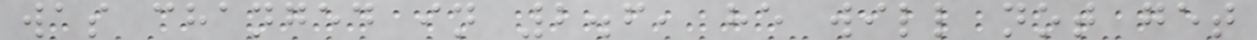was changed in 2.6, he will not get
